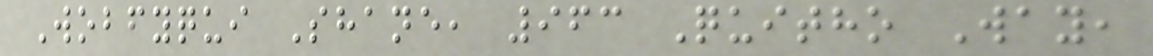Wobfyqui Shane, 963 Quitho Way,
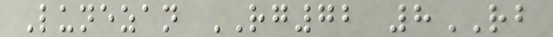Lunezan RG72 8RB
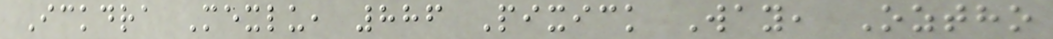Ickdra Mexlu, 886 Pixick Way, Oztho
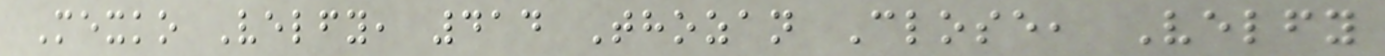Mexko Velfy, 414 Thozan Close, Velfy
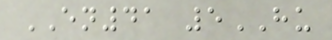EN41 5HU
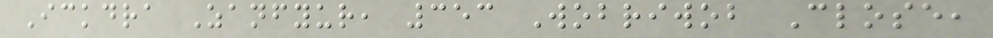Ickdra Zanfyur, 353 Wobriwob Close,
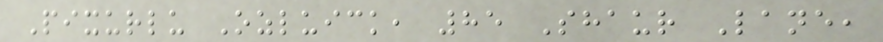Pixurlu Ozluick, 85 Shaur Lane,
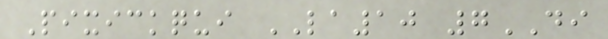Pixickqui LA10 7DI
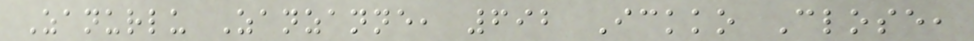Zanurlu Zanzanne, 692 Ickko Close,
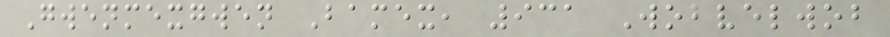Gwenmexgwen Bamex, 931 Wobvelwob
